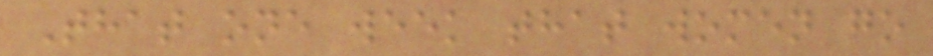That one week that women go
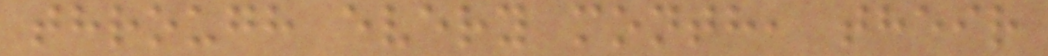through every month, their
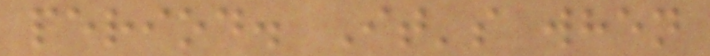period. It's when
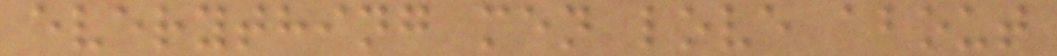everything men love about
